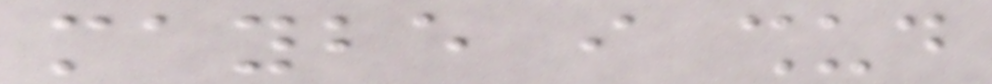maybe i shud
